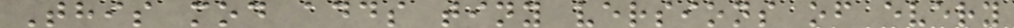This mod adds tiny versions of every
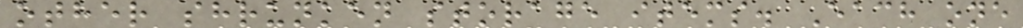other shrunken storage items. Each one
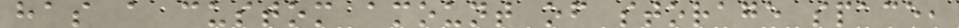has a custom amount of storage space,
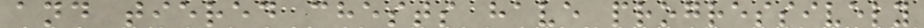and tiered chests have progressively
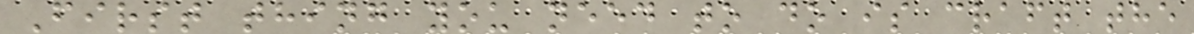First thing you need to do is craft the
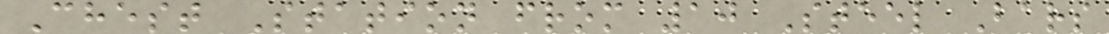Chest Station from 10 Steel Bars
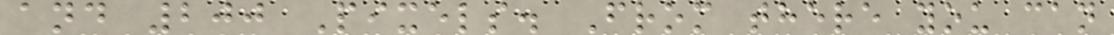and 200 Pixels. From there you can
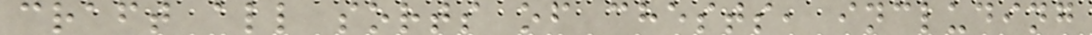craft all sorts of chests, including
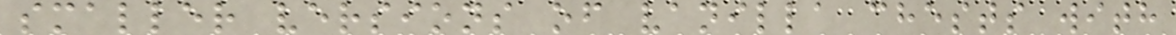smaller versions of vanilla chests with
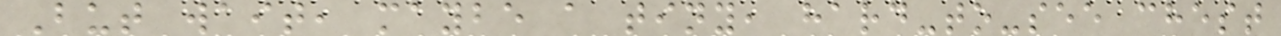But wait, maybe a tiny, hard-to-see chest
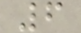6
